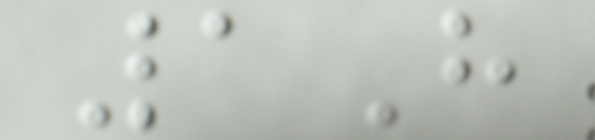1H
